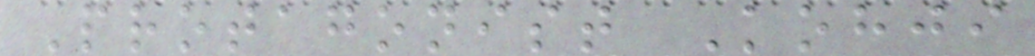Protagonist Kohji
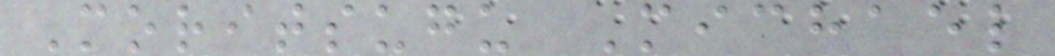Moritsugu Michael
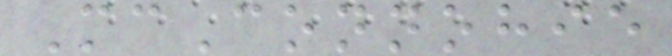McConnohie
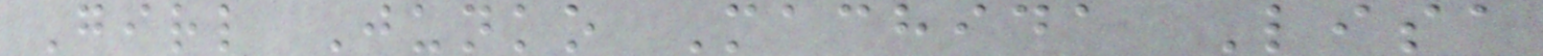Girl Junko Machida Lisa
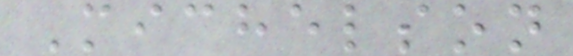Michelson
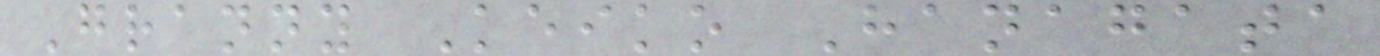Granny Keiko Hanagata
